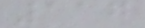117
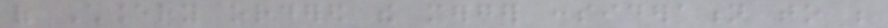of Chancery ordered the merger consideration to be
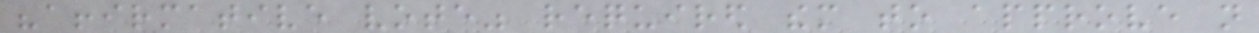"affirmative vote" required them to approve not
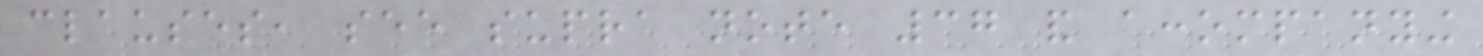clauses, see supra note 37 and accompanying
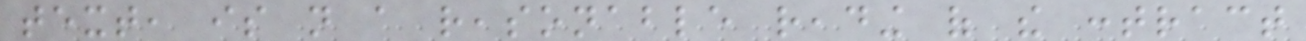text, is not a reasonable reading of the contract
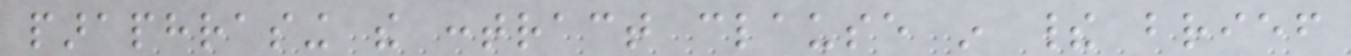paraphrasing the contract clause in their brief
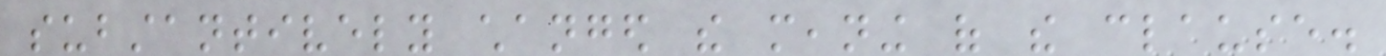substantively changed the meaning of the clause.
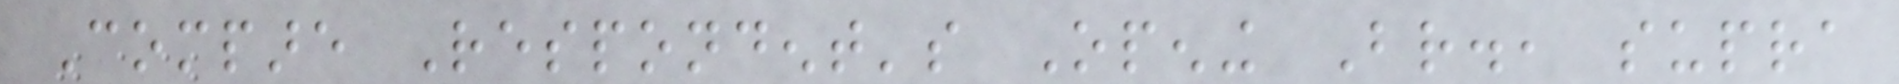Compare Respondent's Opening Br., supra
